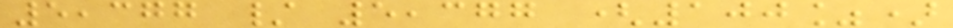5,377 / 5,377 (100%)
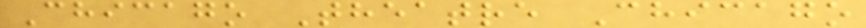Chicago Theatre Chicago
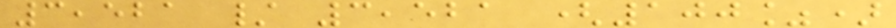3,521 / 3,521 (100%)
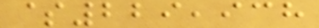$229,938
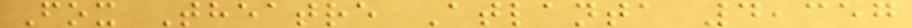Fox Theatre Atlanta 4,357
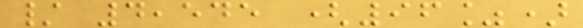/ 4,545 (96%)
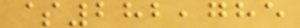$282,785
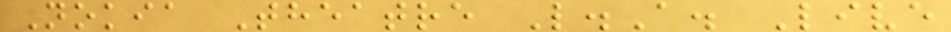Nokia Theatre L.A. Live
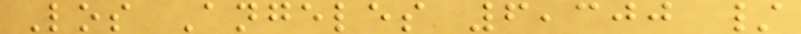Los Angeles 6,300 /
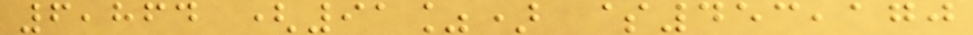6,864 (91%) $453,170
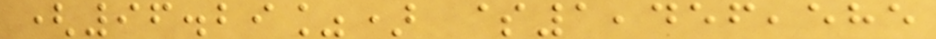(96.29%) $1,456,585
